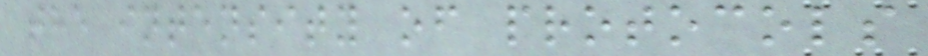the intensity of protocols
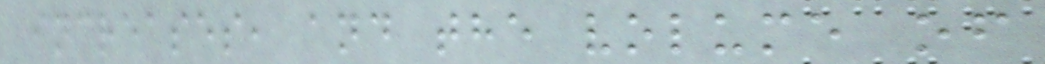increases, and the volume of
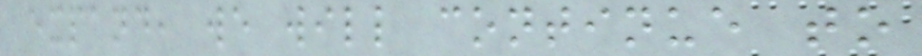expand, we will continue to
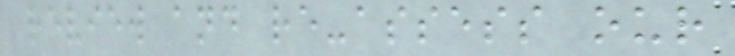review and re-assess our
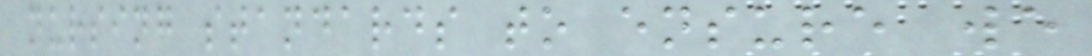nursing standards to ensure we
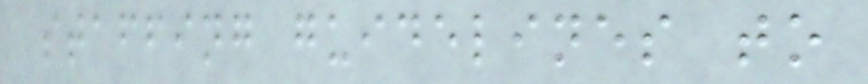staffing guidelines to
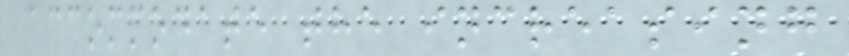accommodate the increasing
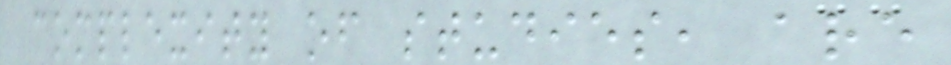complexity of studies, are
